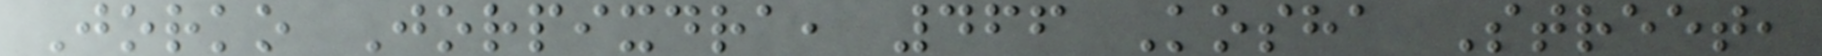Jorko Jorpixdra, 466 Kosha Street,
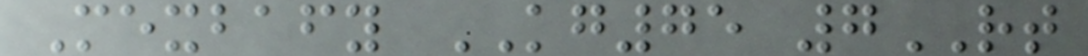Mexbafy KG75 7RT
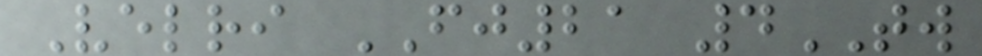Velri FJ21 4TW
